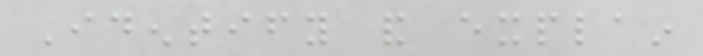Identify and explain
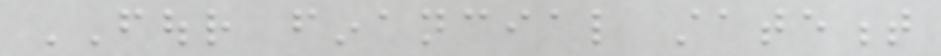FOUR financial statement
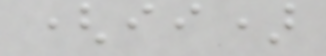(ii)
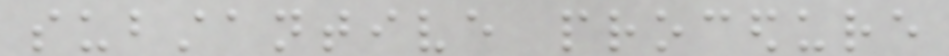substantive procedure
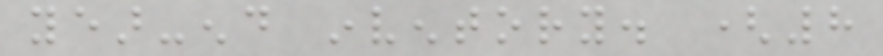year-end inventory. (8
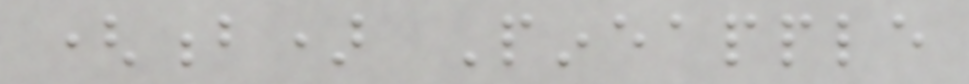(b) Pineapple
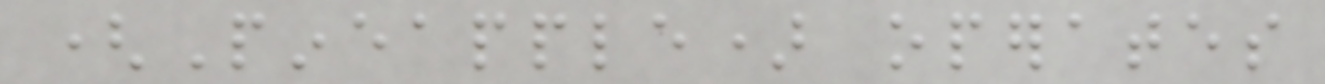(Pineapple) operates
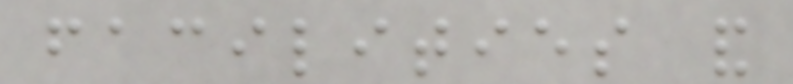facilities and
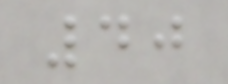40
